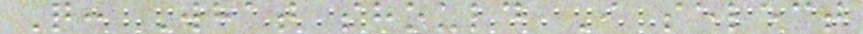Q: What should I select
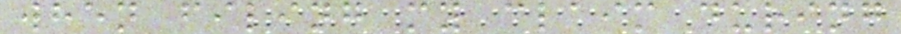when filing my claim during
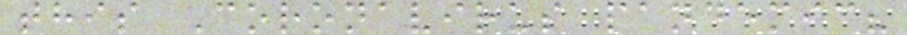this Coronavirus pandemic?
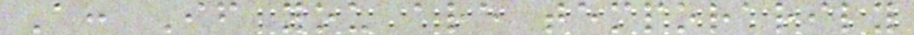A: If you are temporarily
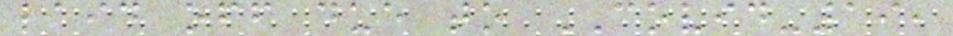laid off due to COVID-19,
